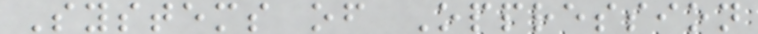Systems of Oppression
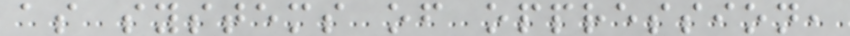as systems of oppression,
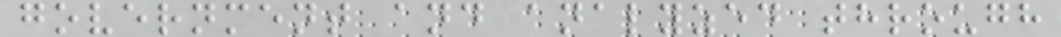government and analyzed through
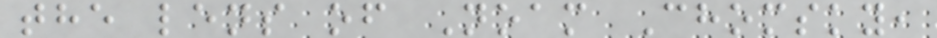the lens of Noam Chomsky,
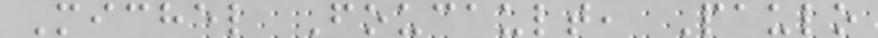Michel Foucault, Paulo
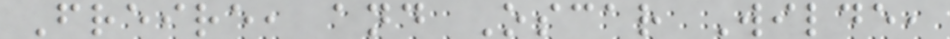Freire, and Oscar Wilde,
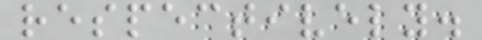respectively.
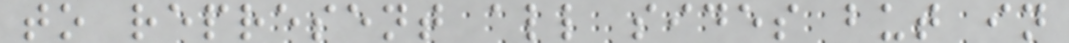to represent all sides but in
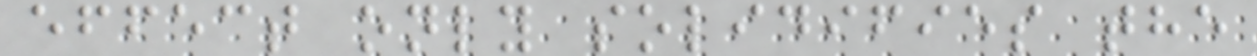effect only solidifies the
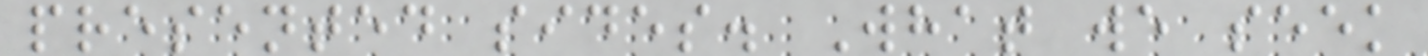presented sides. What we seek
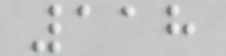118
